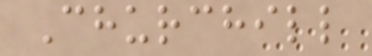Churchill
